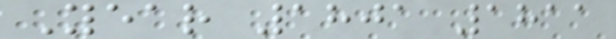Year 1801 1811
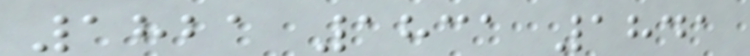1821 1831 1841
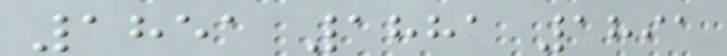1851 1881 1891
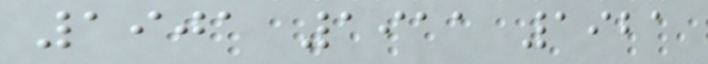1901 1911 1921
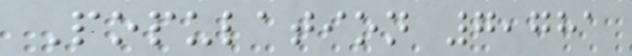Population 7,781
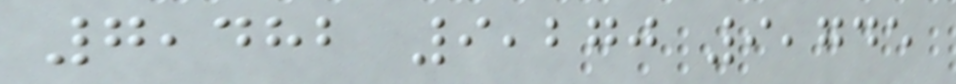7,482 9,270 9,745
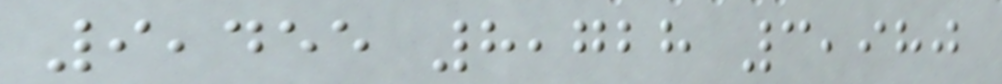9,455 8,728 3,980
